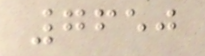7650
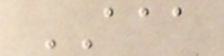AAA
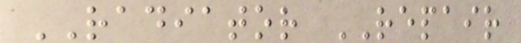RADIATOR REPAIR
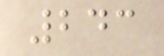243
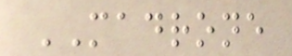MADRONE
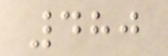480
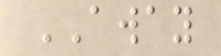AWAY
